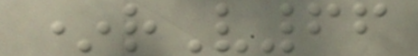*rV66
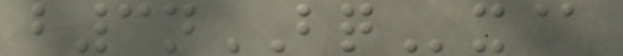b3nBQx@
